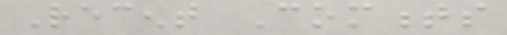Recent Comments
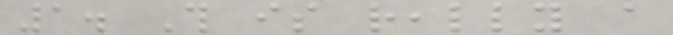1. This is really a
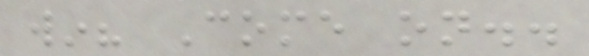win? Come on..
